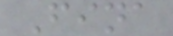Fina
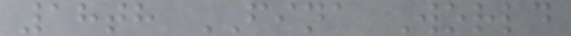18th FINA World
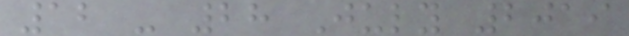12 - 28 July 2019
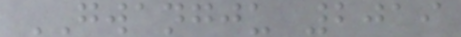GWANGJU 2019
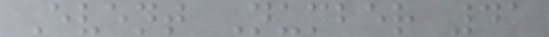Event Number 41
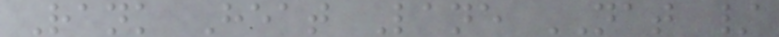Rank Heat Lane NAT /
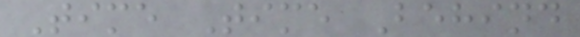Time Time Behind
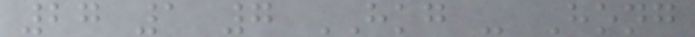27 1 7 HKG - Hong
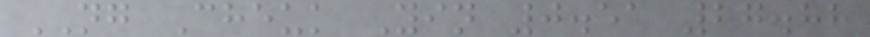NG Cheuk Yin 0.51 27.88
